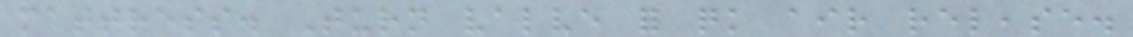mattress. Turn valve for quick air release.
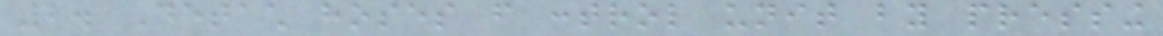2. Detach hoses from control unit by pressing
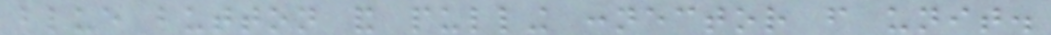blue button and pulling connector from unit.
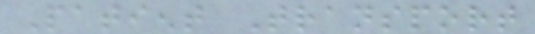Patient Transport
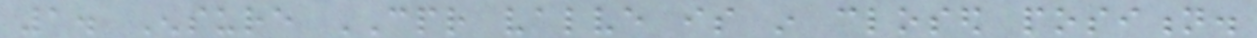1. Ensure CPR valve is in closed position.
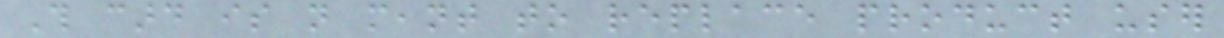This card is not meant to replace product user
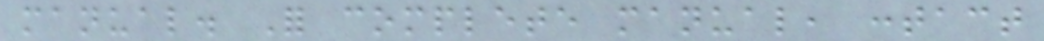manual. For complete manual, contact
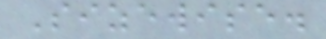Sizewise.
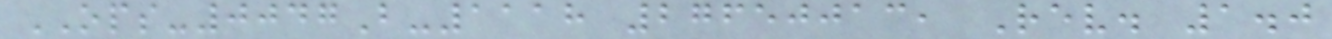OPS-0047B-1118 27650013, Rev. 1.0
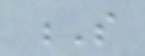S
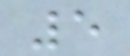5
